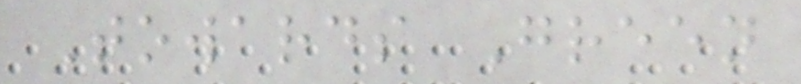Towards Green
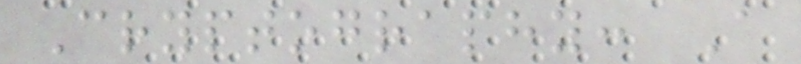Cryptography: A
